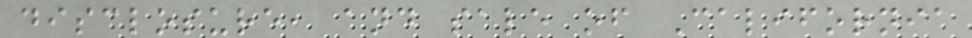disclosure, and sale of California
